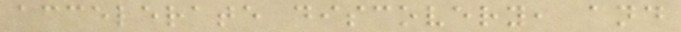accelerate discovery, and
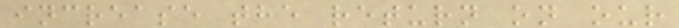increase the return on our
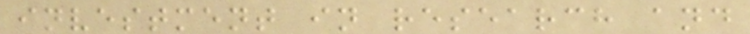investment in research and
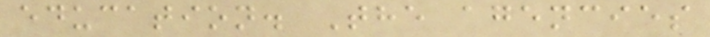education. The agencies
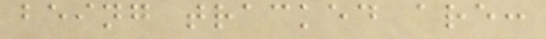being tracked are:
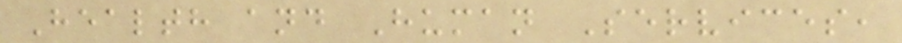Health and Human Services,
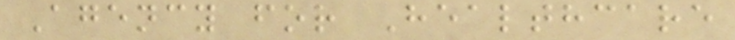Agency for Healthcare
